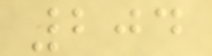204
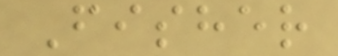Fisher
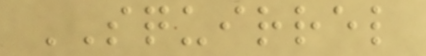SQUIRREL
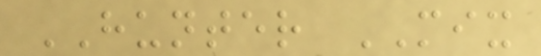HUNTER MIX
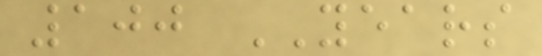100 YEARS
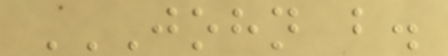JOHN B.
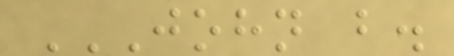JOHN B.
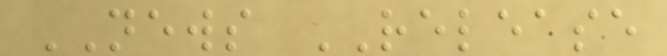NEWS RELEASE
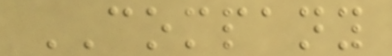COMPANY
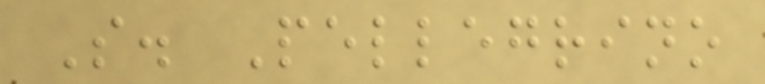S. Pellegrino
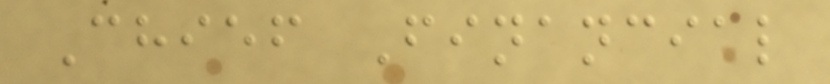Chief Financial
